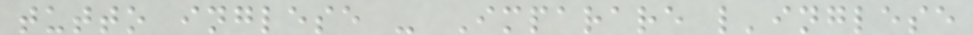tutto inglese - Imparare l'inglese
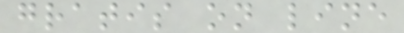gratis on line
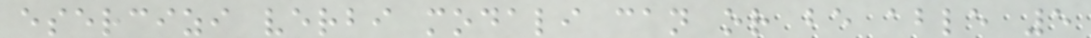esercizi verbi modali can or be able 5
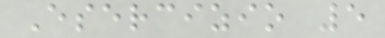Esercizio 5
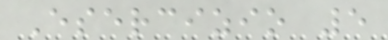Esercizio 5
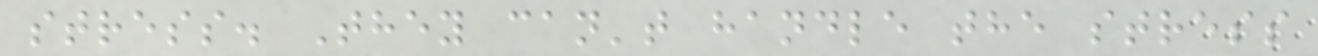stress. They can't handle the stress
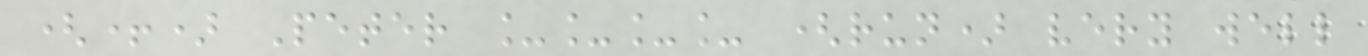(+) Peter ____ (run) very well
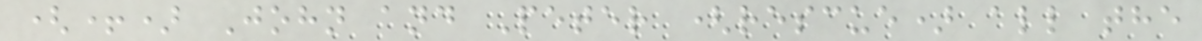(+) John and Peter (rescue) all the
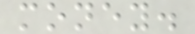money.
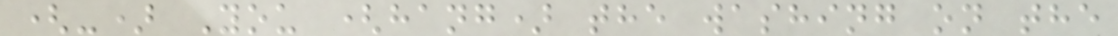(-) You (hang) the washing on the
